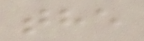the
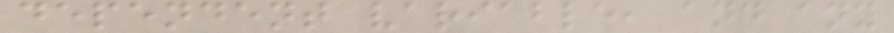dependent variable, and any
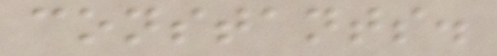constants.
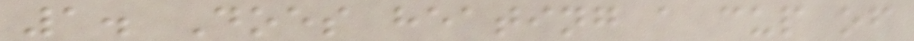1. Does heating a cup of
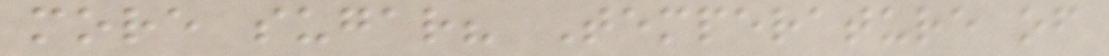more sugar? Temperature of
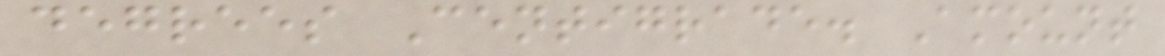degrees Centigrade. Amount
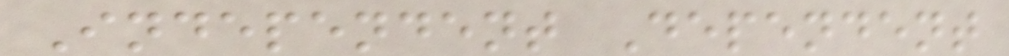Independent Dependent
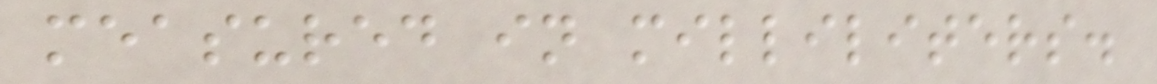measured in milliliters.
